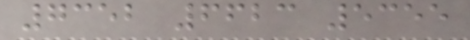7352 6623 5355
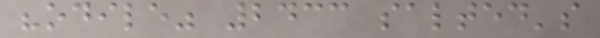"odile" 2433 salted's
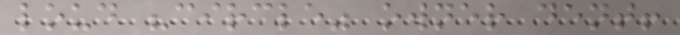loud "circle" owner dent!
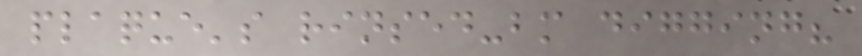plaque's rinsed-bm digging?
